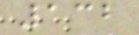132
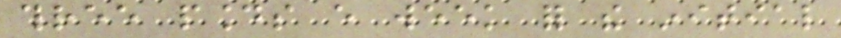three pounds every week for the initial
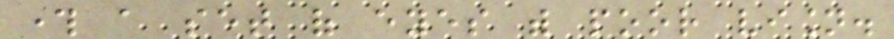through a set of eyes with poor vision.
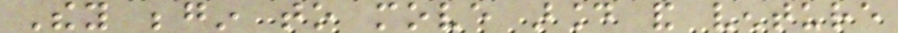They begin to move around and venture
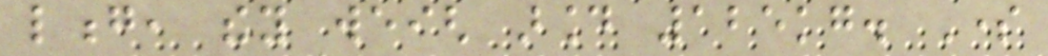long, they weigh around 125kg. Some
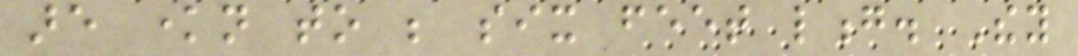are known to be six feet long. They
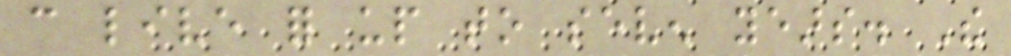can live for up to seven years. The
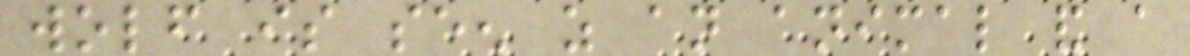wolf is seen as an animal and a
